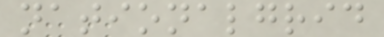nationalgrid
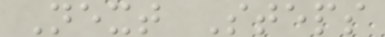Next Steps
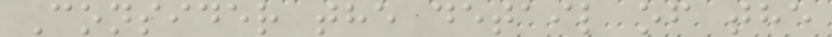Consider the detail of the
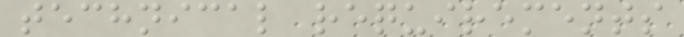technical requirements
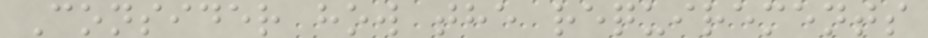Consider how the requirements
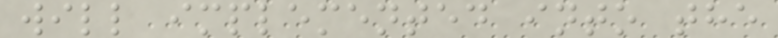will implemented into the
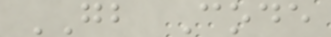GB Code
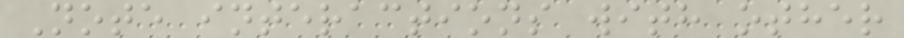Note interactions with other
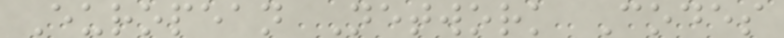European Network Codes
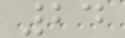24
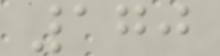170
